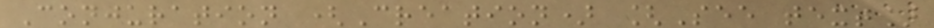Conjuration (Creation) [See text]
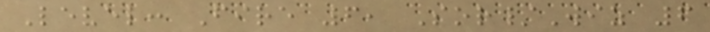Level: Fire 6, Sor/Wiz 6
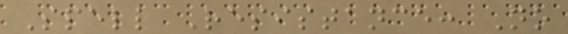Spell Resistance: No
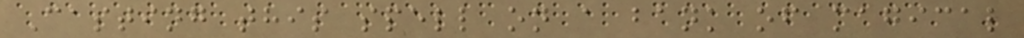Casting this spell on a bank of magical
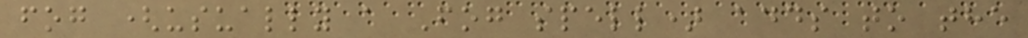fog (usually a Fog spell) adds to the
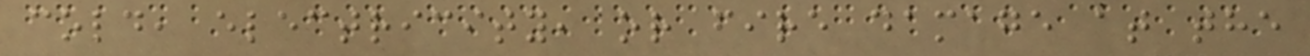cold, electricity, or fire damage at the
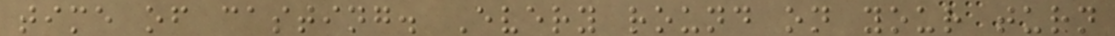time of casting. Every round on your turn
